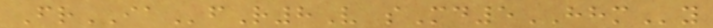FrIAfR8V sMd5HHMy
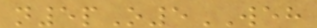n5pO5WEH
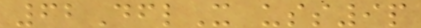62DflX uss9p
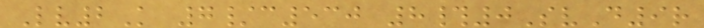Lv2K 7/c530 8#0SvD9r
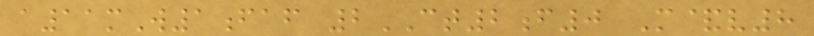a11mW1faf 2CT2f0 M&v8
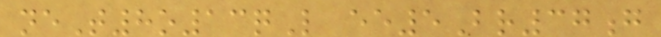neT8o13qL ee5Br37g
